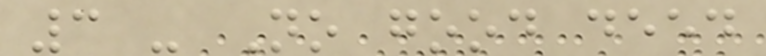3 - No good deed
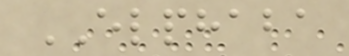ELPHABA
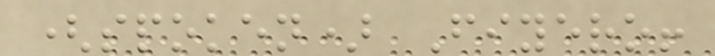(spoken) Fiyero!
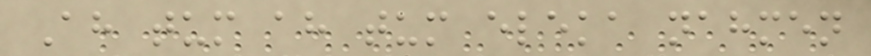Ah tum ah tum eleka nahmen
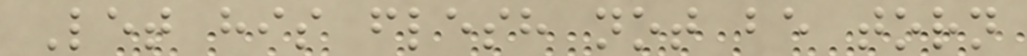Let his flesh not be torn
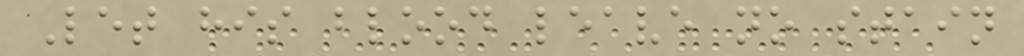Let his blood leave no stain
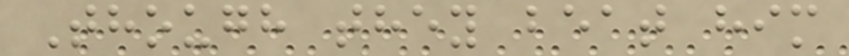Though they beat him
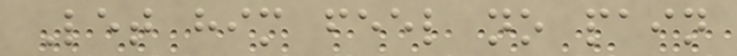Let him feel no pain
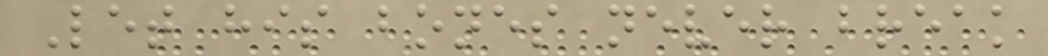Let his bones never break
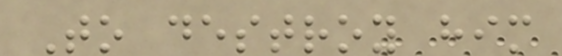To destroy him
